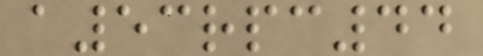a53rpc44
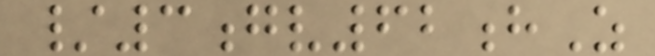/3gv62hZ
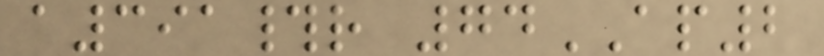a391#r 74AP2
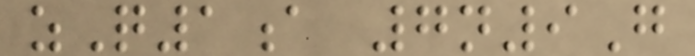zQ1a 7n9G
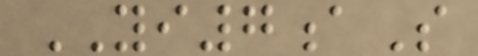YI7aS
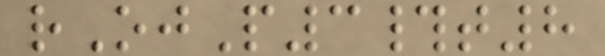rOjP3#t8
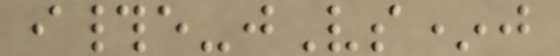i#e-jVs*j
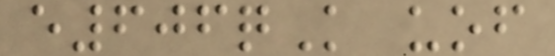e606qK uof
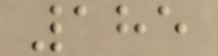185
